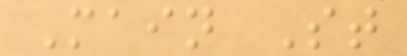Main St
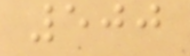500
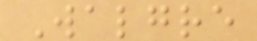Walgre
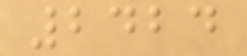2424
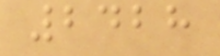2428
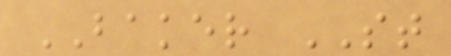BAKER ST
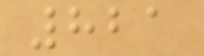821
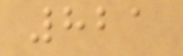821
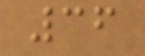36
